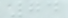74
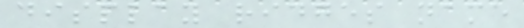display ridges name
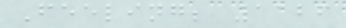Feeling; 1126
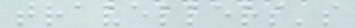travellers's
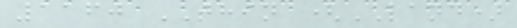1160 THIN (LAND)
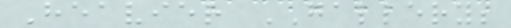Heavier GALLERY;
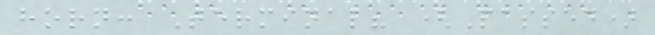horn: Terminal? (Passed)
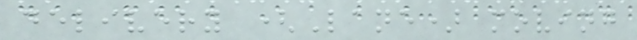delivery (Lane) moving
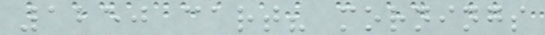1250 cart? mornings
